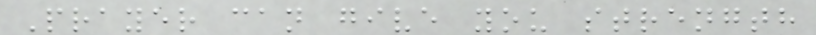Prayer can give you strength
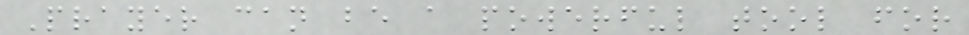Prayer can be a powerful tool for
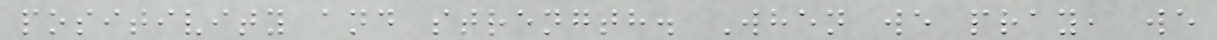positivity and strength. When we pray, we
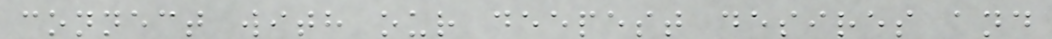connect with our deepest desires and
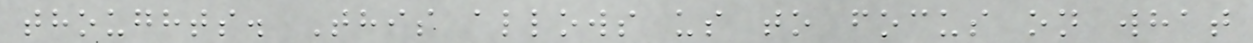thoughts. This allows us to focus on what
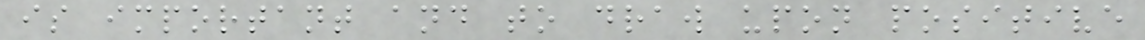is important and to draw upon positive
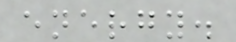energy.
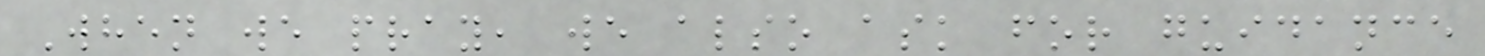When we pray, we also ask for guidance
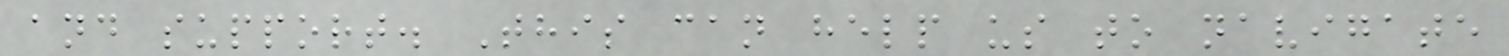and support. This can help us to navigate
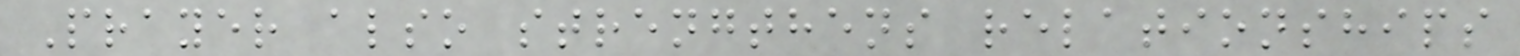Prayer also strengthens relationships
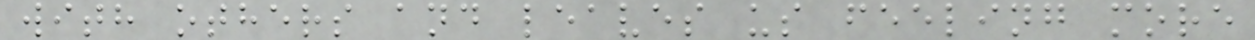with others and leaves us feeling more
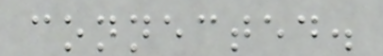connected.
